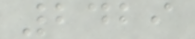2429
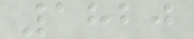1820
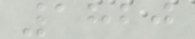1820
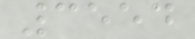3554
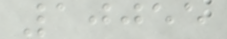10055
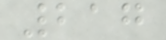217
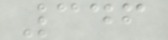346
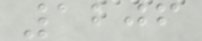1206
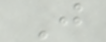J
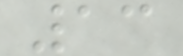13
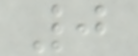0
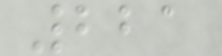221
